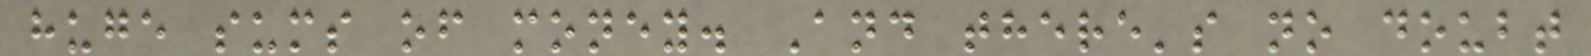huge sums of money. And there's no doubt
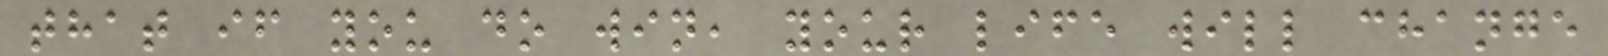that if you do win, your life will change
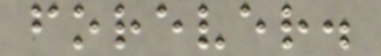forever.
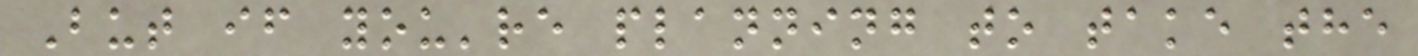But if you're planning to take the
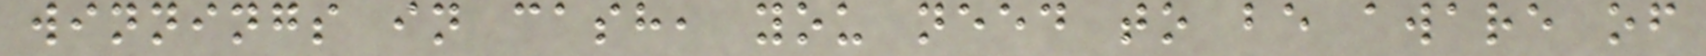winnings in cash, you need to be aware of
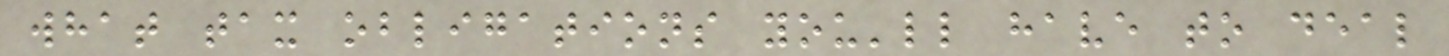what tax obligations you'll have to deal
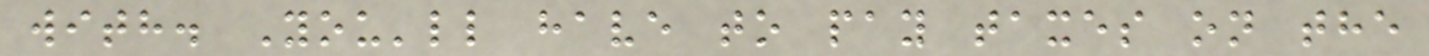with. You'll have to pay taxes on the
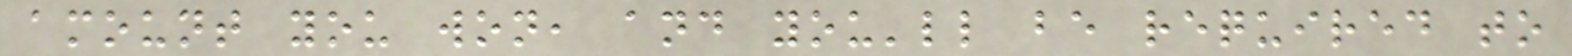amount you won, and you'll be required to
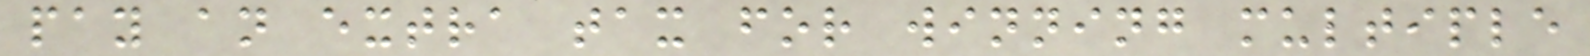pay an extra tax for winning multiple
